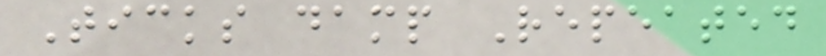Ticks damp Repeated
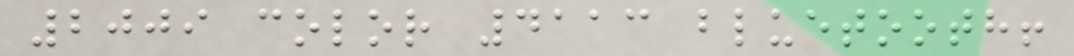2009 color 4113 bluetooth!
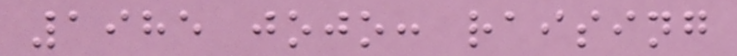1985 jojo: raising
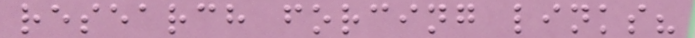research forcing links?
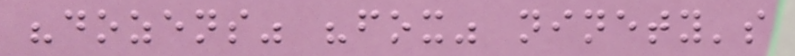"dozens" "fox" ninety's
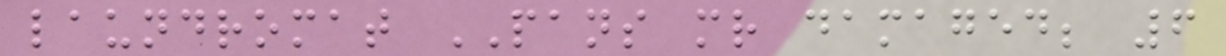laundromat PANS mr damaged; 6
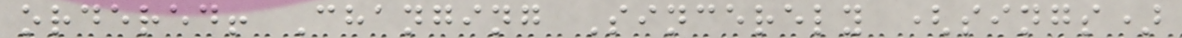ordered! Changing Sincerely (sings)
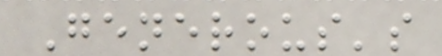Generous's
